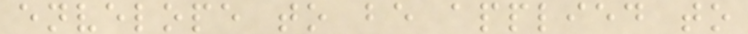envelope to be applied to
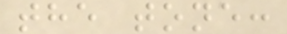the tone:
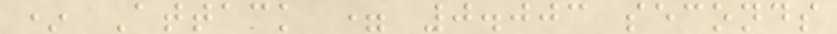* Attack = 0.003 seconds
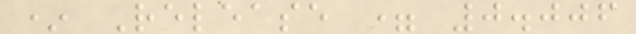* Release = 0.006
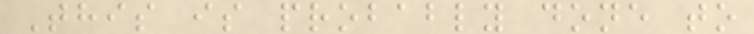This is probably done to
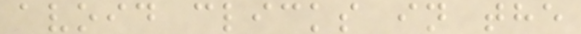avoid clicks in the
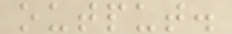output.
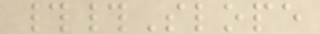##Slope
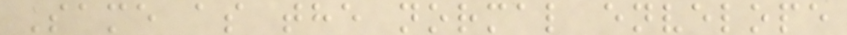Same as the normal envelope
